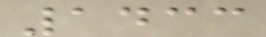1433
